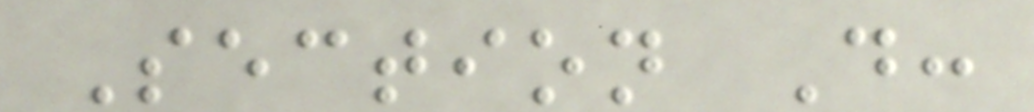Section D:
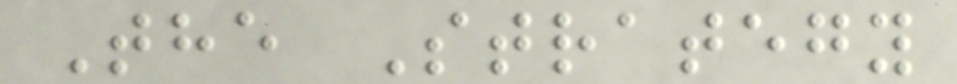The Strategy
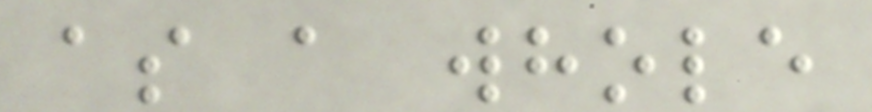as a whole
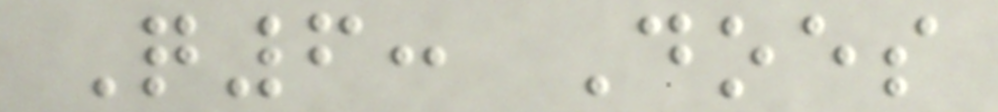Q6: Does
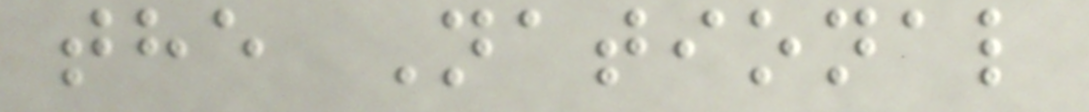the National
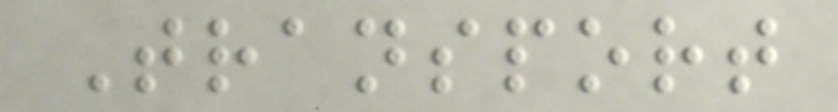Transport
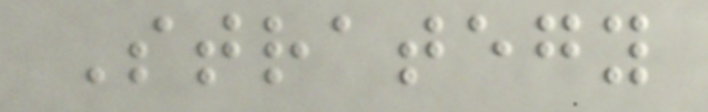Strategy
